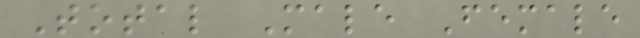Total Male Female
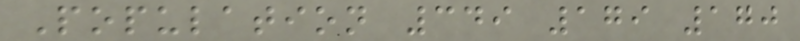Population 349 179 170
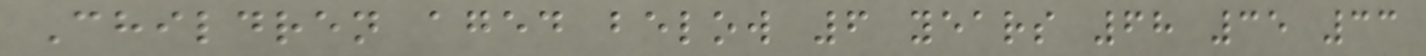Children aged below 6 years 68 35 33
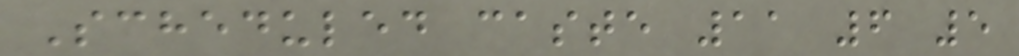Scheduled caste 11 6 5
